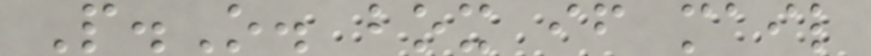P.O. box if mail
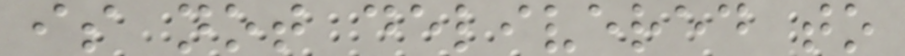is not delivered to
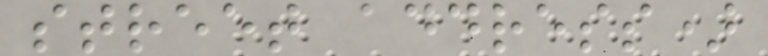street address)
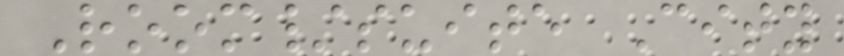Room/suite City
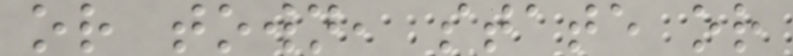or town, state or
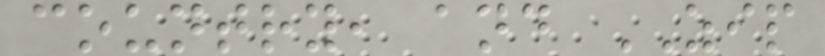country, and ZIP
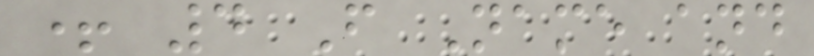+ 4 F Name and
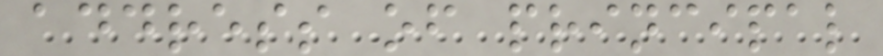address of principal
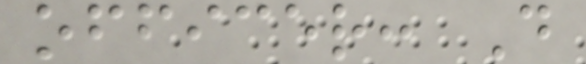officer: D
